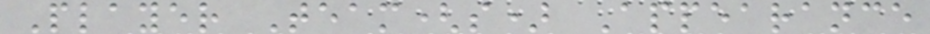Player Team(s) Appearance
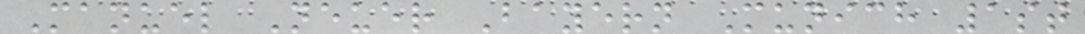Manuel Neuer Bayern Munich 1st
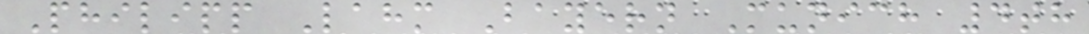Philipp Lahm Bayern Munich 4th
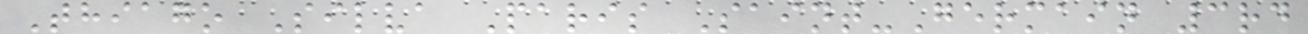Thiago Silva Paris Saint-Germain 3rd
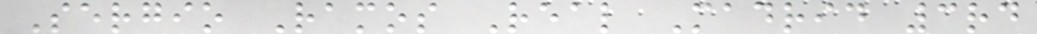Sergio Ramos Real Madrid 3rd
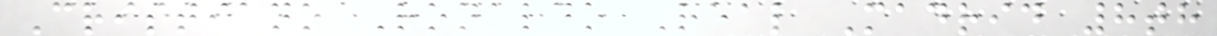Cristiano Ronaldo Real Madrid 8th
